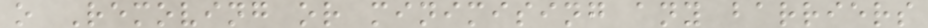o Removing or minimising any barriers
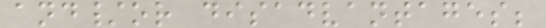and/or disadvantages;
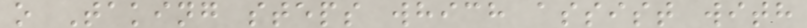o Taking steps which assist with
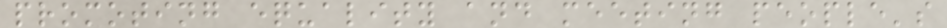promoting equality and meeting people's
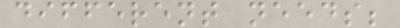different needs;
